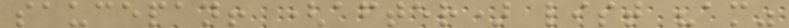saucepan! (after) list "am"
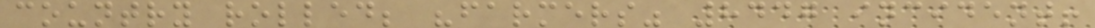country rolled; "farmers" 8447 incident!
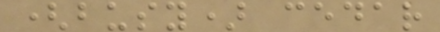(busy) cedar
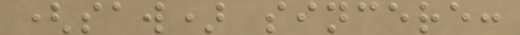(saw) sincere:
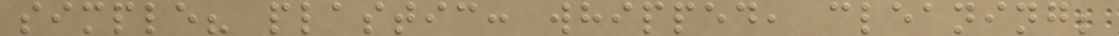simple? plastic: whipped, cleaning;
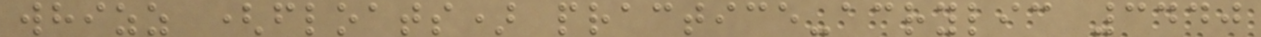whizz (floats) practice-acrylic 3440
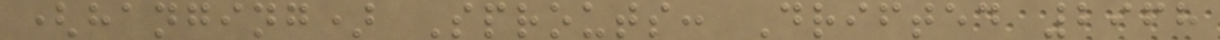(hanging) Sprouts: Drifted 2968
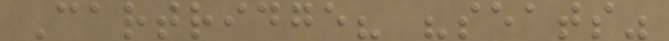Cartridge? "seats"
